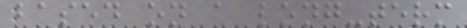based on a long-term
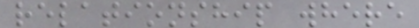relationship where
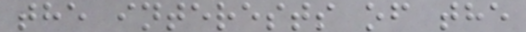the interests of the
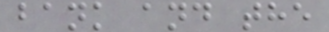bank and the
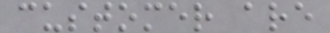customer are
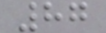87
